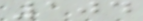104
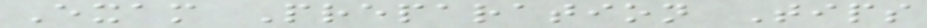Exam Preparation Tips
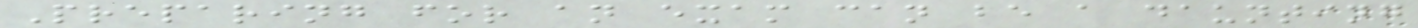Preparing for an exam can be a daunting
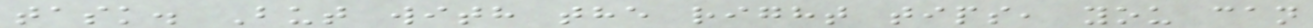task. But with the right tips, you can
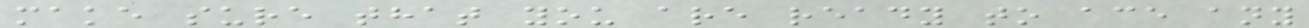make sure that you are ready to ace any
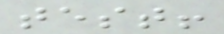test!
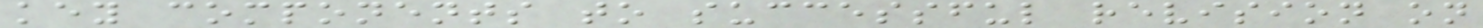key components to successful revision on
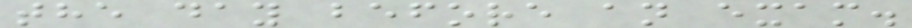the day before an exam.
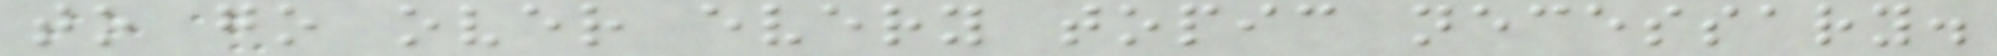to go over every topic necessary.
